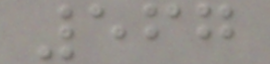567
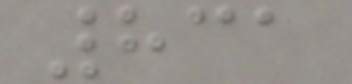831
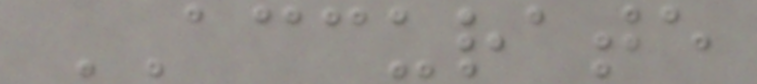ACCURATE
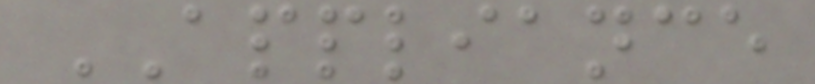APPLIANCE
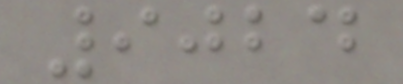9024
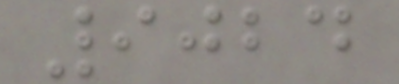9024
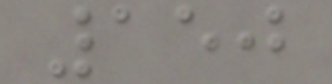150
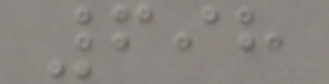698
